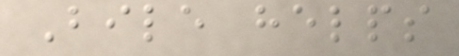Bile helps
